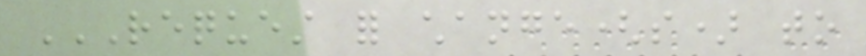REQUEST FOR CHANGE(S) TO
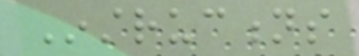Instructions
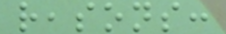reasons:
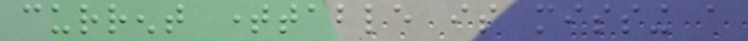current timetable is missing a
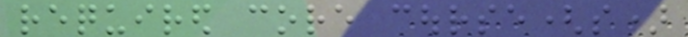required core course(s)
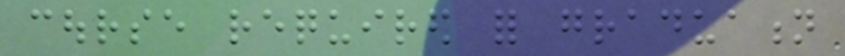course required for graduation
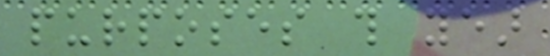purposes this year
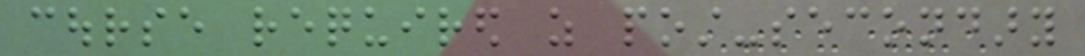course required as post-secondary
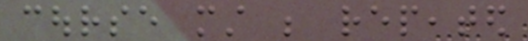course must be repeated
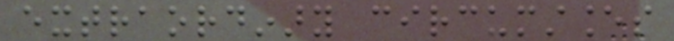extraordinary circumstances
